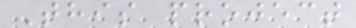This project
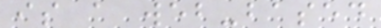is a web-based
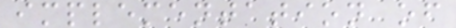implementation of
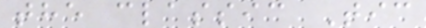the classic Tic
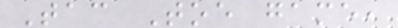Tac Toe game,
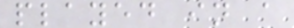played in a
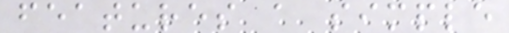features a simple
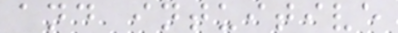and intuitive
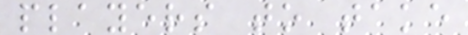players to take
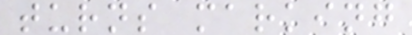turns marking
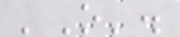'O'.
